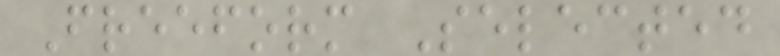Freeform Selected
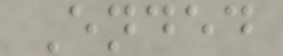Ended
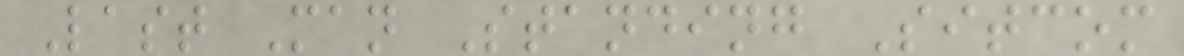Last Man Standing Sitcom
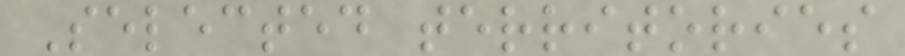Selected territories
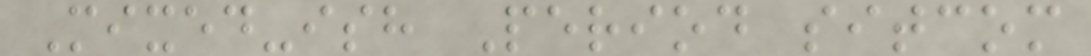Mixed-ish Period sitcom
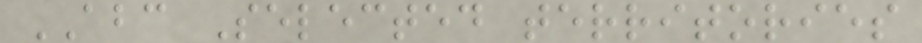ABC Selected territories
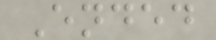Ended
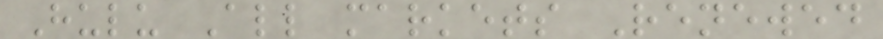Hulu All markets Renewed
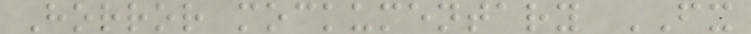Horror mockumentary FX
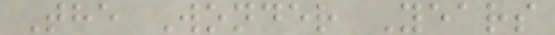The Wonder Years
